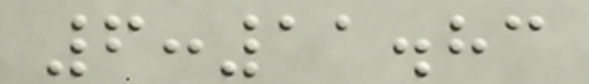6:11.83
